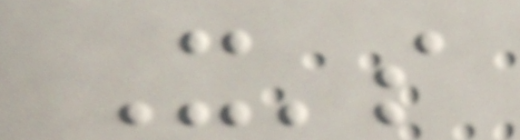It's
